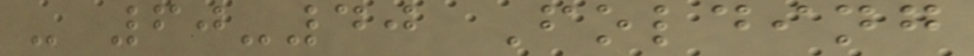- 60-40 Folding
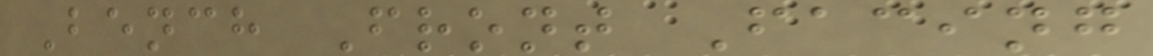Bench Front Facing
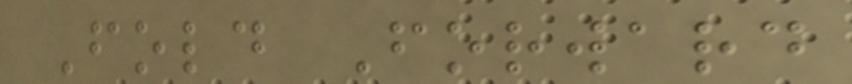Fold Forward
